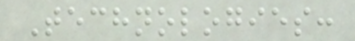Technologies:
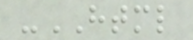-HTML
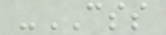-CSS
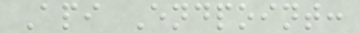Api Endpoint:
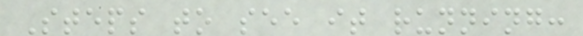Steps to see it running:
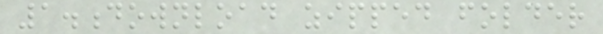1.download zipped folder
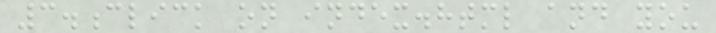3.click on index.html and you
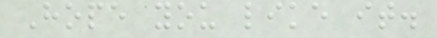Hope you like it.
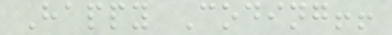Happy Coding!!
